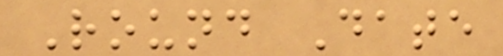Round Date
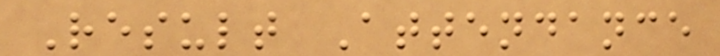Result Attendance
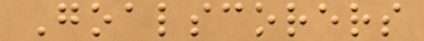Goalscorers
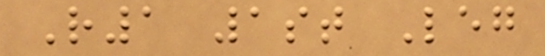R1 1st Leg
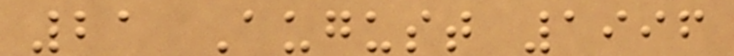21 August 1996
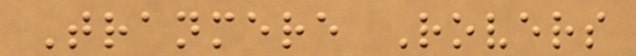Tranmere Rovers
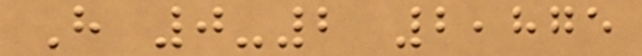H 0-2 2,875
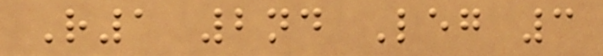R1 2nd Leg 3
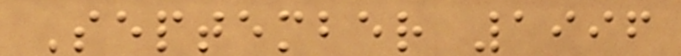September 1996
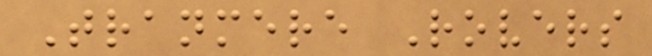Tranmere Rovers
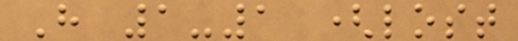H 1-1 (lost
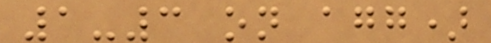1-3 on agg)
